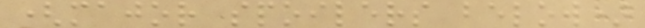(major spoilers below)
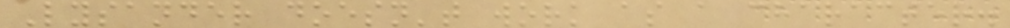Lysander doesn't work as a character.
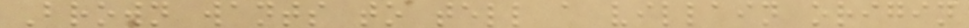Brown wants to tell a villain origin
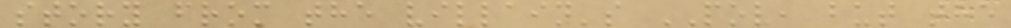story from the villain's POV, but the
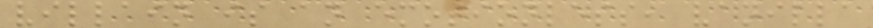villain is an emotionless, vanilla
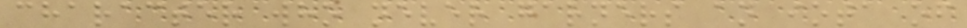character who never garners an iota of
